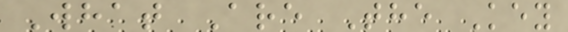What Are The Key
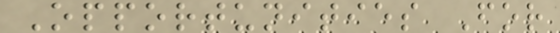Opportunities For
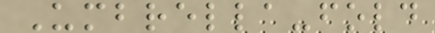Umbrella-fold
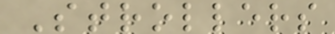Strollers
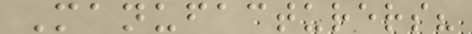Manufacturers?
